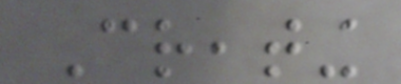Creating
